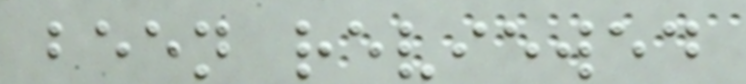been reviewed
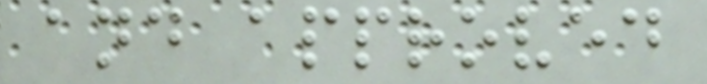and approved
